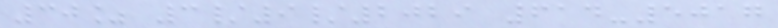30% 3/9/2029 614-5017
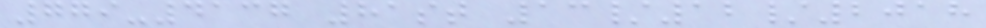779-4137 81st 13/12/2018
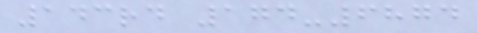143rd 174-6874
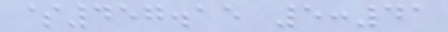$457.15 5:41
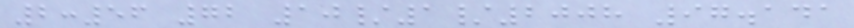2:56 72 10/1/2008 97.141
